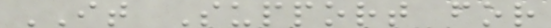IT Support for
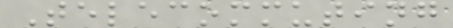Telecommuting
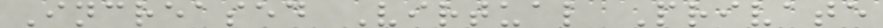Increased Virtual Private
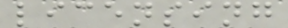licensing
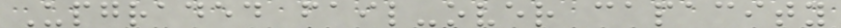Upgraded fail-over capacity
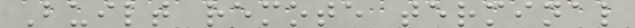Built remote terminal
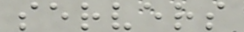servers
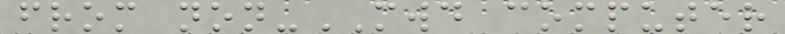from non-MWD computer
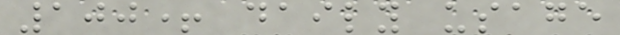100+ daily usage
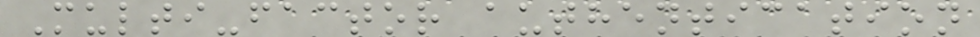Multi-factor authentication
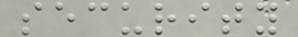security
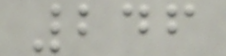246
